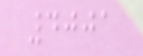4001
